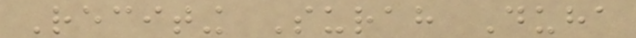Reciting Surah Duha
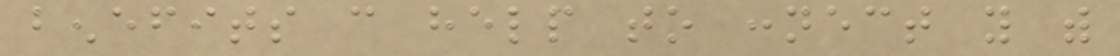benefits can help to connect you with
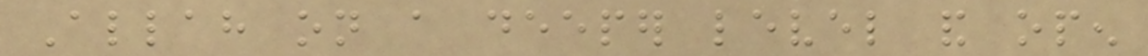Allah on a deeper level and open
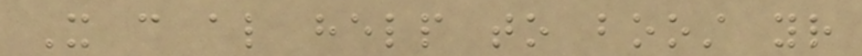It can also help to boost your
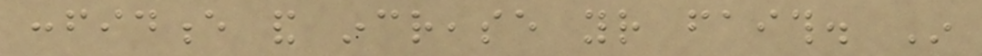confidence and increase your faith. In
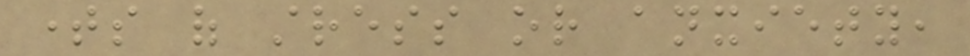times of stress or anxiety,
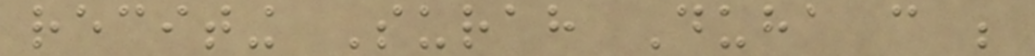reciting Surah Duha can be
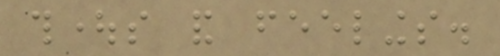thoughts and feelings.
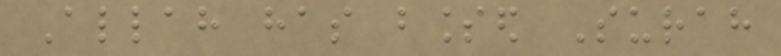Allah has blessed Surah
